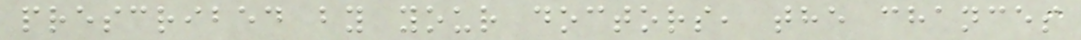prescribed by your doctors, the chances
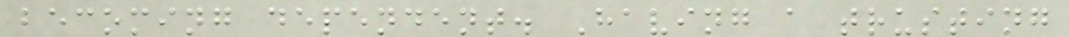becoming dependent. Having a trusting
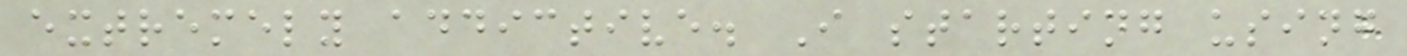extremely addictive. I starting using
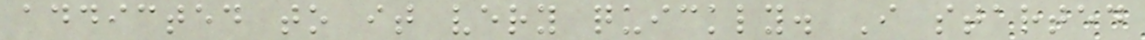addicted to it very quickly. I started
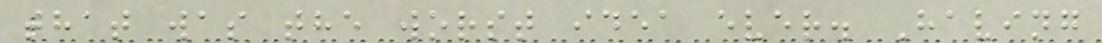that was the worst idea ever. Having
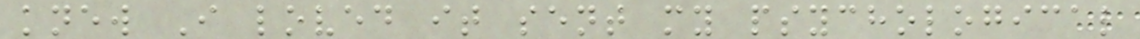knew I loved it sent my psychological
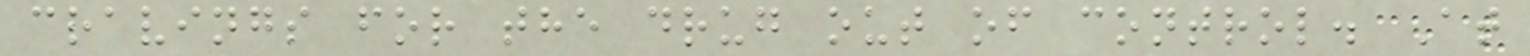cravings for the drug out of control. At
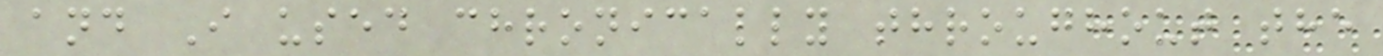and I used chronically throughout the
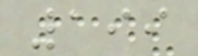199
